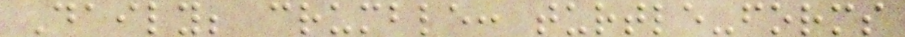Daily; crumble: turtle-forms
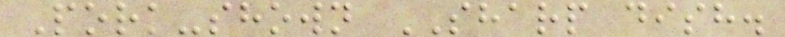Pork-shown SHARP dish.
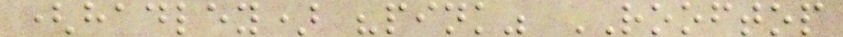(hadley) "pink" ROOFTOP
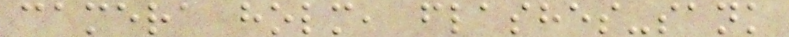camera holm, flashes-sank
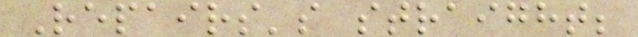Repairs's straight;
